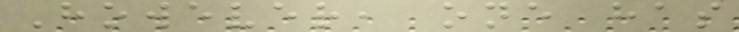However, one has
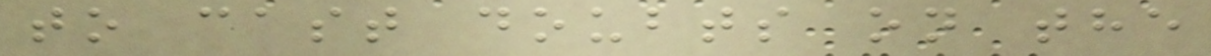to cast doubts on the
